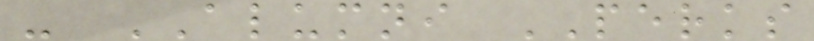- ALUMNI PERKS
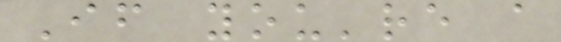If you're a
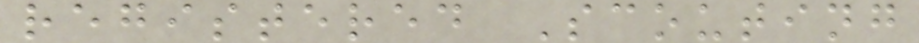registered Scouting
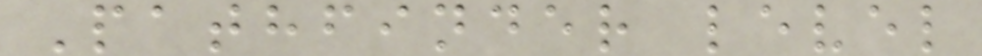Pathfinder level
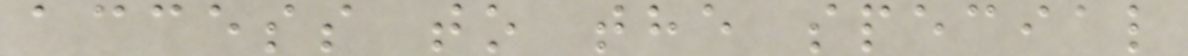access to the special
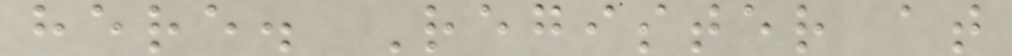here. Register at
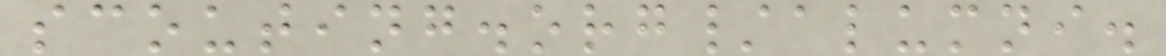scouting.org/alumni.
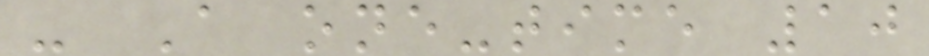- A one-time 10
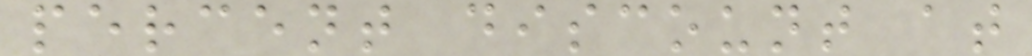percent discount at
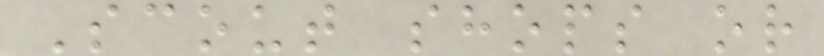Scout shops or
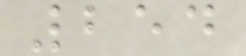254
